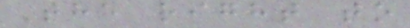The right to
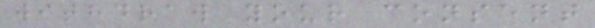withdraw your consent
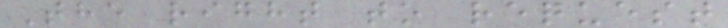The right to request
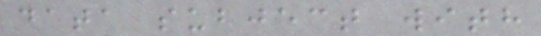data subject with
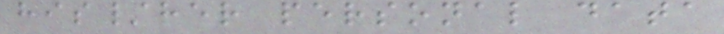his/her personal data
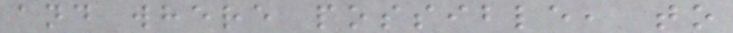and where possible, to
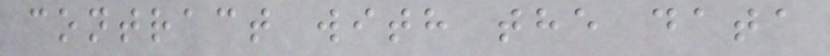contract with the data
